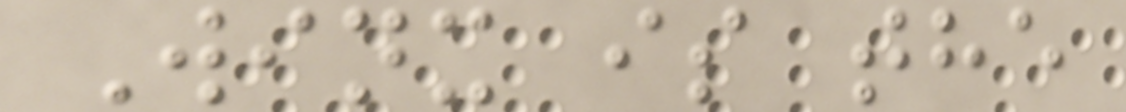Winx is the
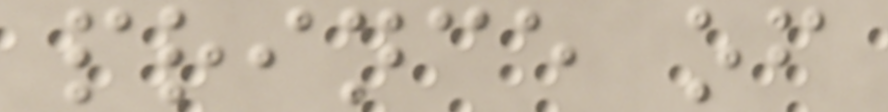prince of
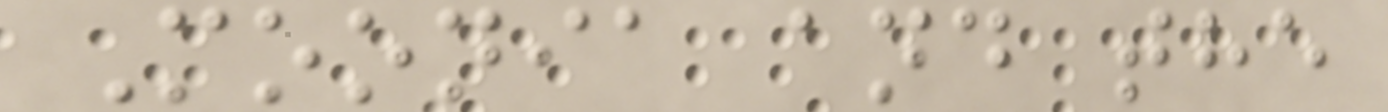Moonia and the
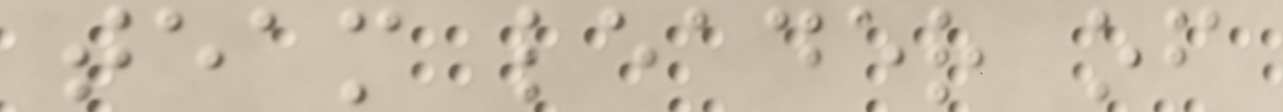team leader of
